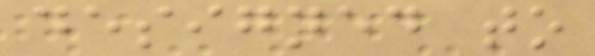designed to
